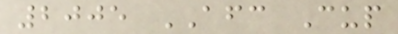2005 AFC Cup
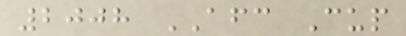2008 AFC Cup
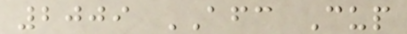2009 AFC Cup
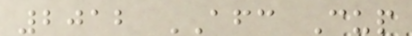2012 AFC Cup
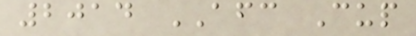2014 AFC Cup
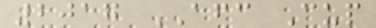2017 AFC Cup
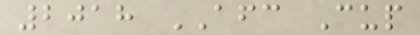2018 AFC Cup
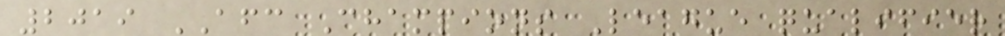2019 AFC Champions League qualifier
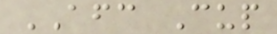AFC Cup
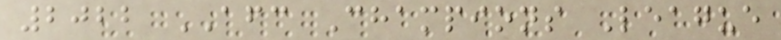2022 AFC Champions League
